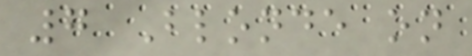7 Blonde on
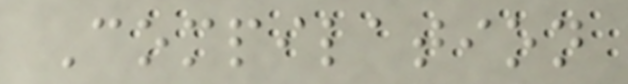Compilation
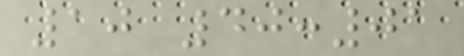10 40:01
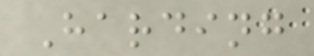Harding
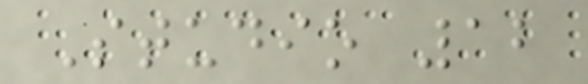Studio 12
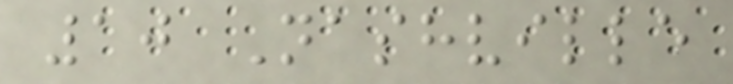10 Nashville
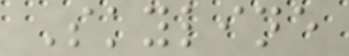Skyline
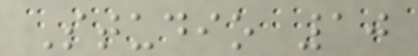Studio 10
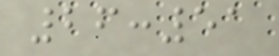26:51
